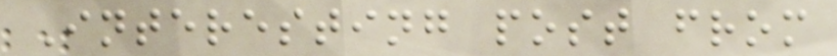Interesting post from
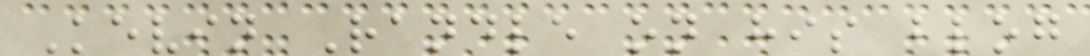Kevin Randle on his blog
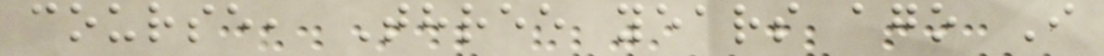course, Three years ago I
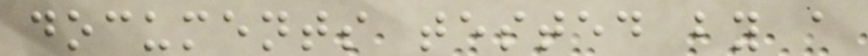documents tested by a
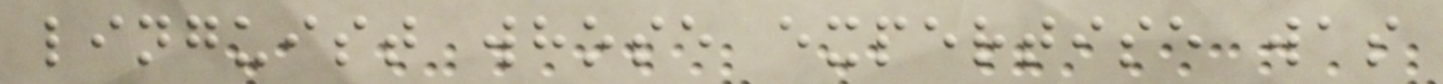linguist whose expertise was
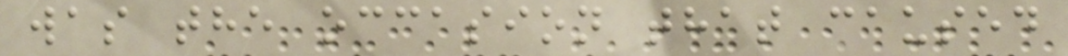was the occasion that caused
